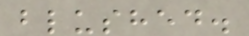blushed.
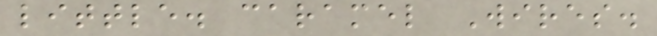little. caramel Wires.
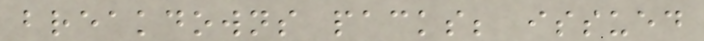breakdowns packs; issued
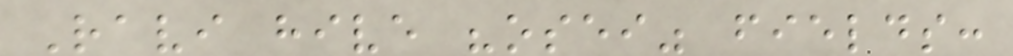Ravi hive "osei" fields:
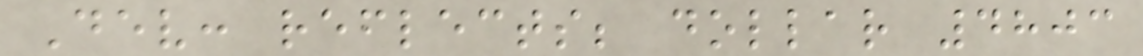Dev: reflects; dollar 4803
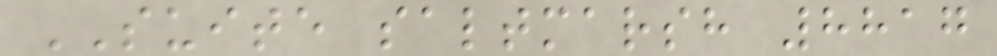SUITE saltmarsh 8817
